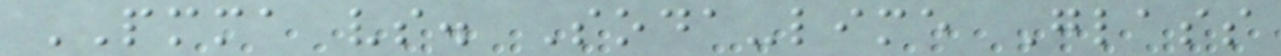PMMA vs. Soda-lime Glass
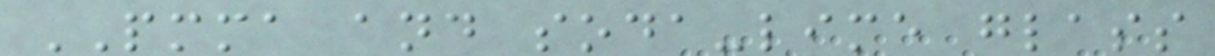PMMA and soda-lime glass
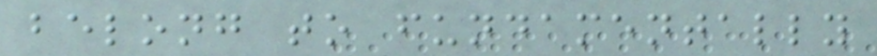belong to fundamentally
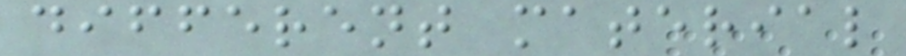different material
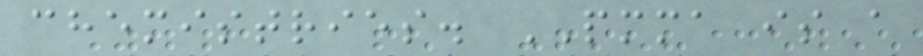chemistries. PMMA is a
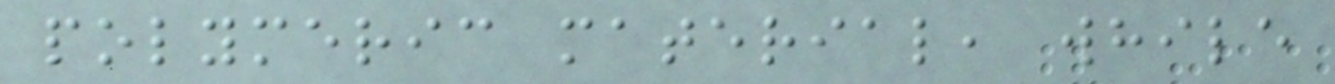polymeric material, while
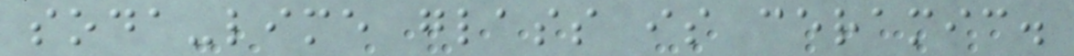soda-lime glass is ceramic.
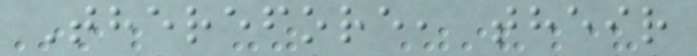Therefore, their
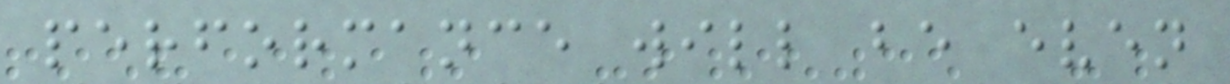performance will be even
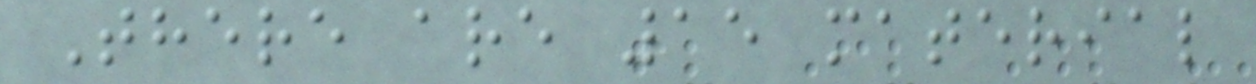There are 15 material
